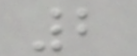2
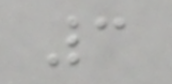3
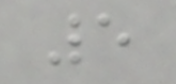5
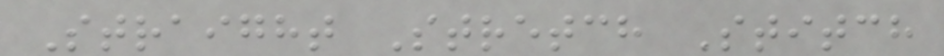Straight Stretch Stitch
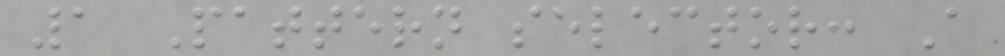1 Pattern selector: A
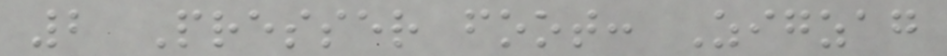2 Presser foot: Zigzag
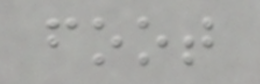foot
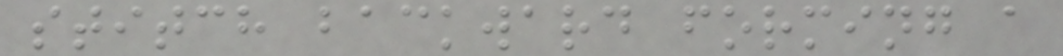stitch backward forming a
